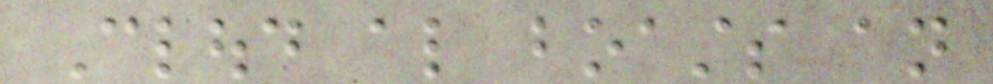Cloud also boasts an
